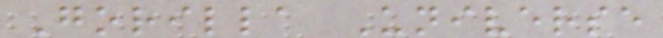Gorilla Universe
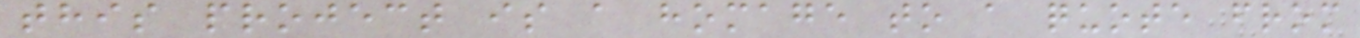this project is a homage to a quote from
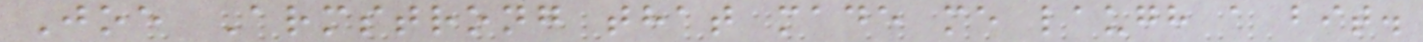Joe Armstrong that made me laugh a bit.
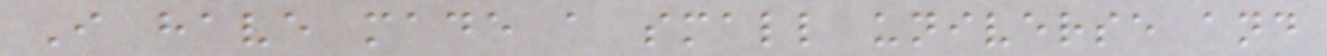I have made a small universe and
